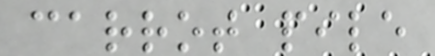carrot pile
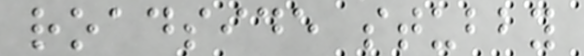roadside stubby
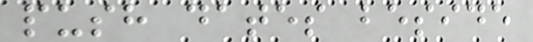push dates beside
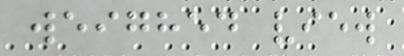weighed view
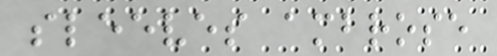sleeves ambrose
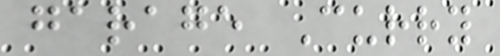garage Curry
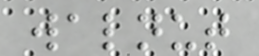walnut
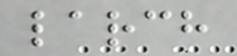larch
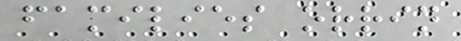families orrin
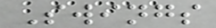Swings
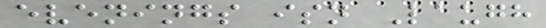evenings isn Laugh
